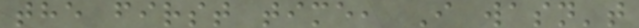the first time, I wasn't
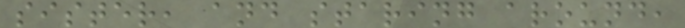sister, and staring around,
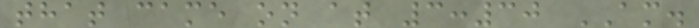that came on at 3:30 AM.
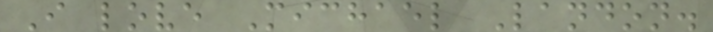I love Michael Landon.
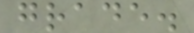grade.
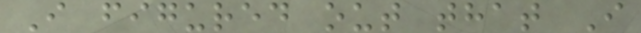I figured out that I
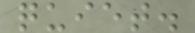quiet.
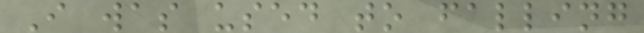I was used to falling
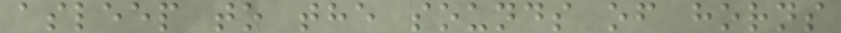asleep to the sounds of horns
